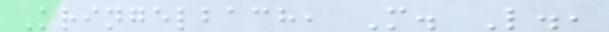Kringelbach, M. L.,
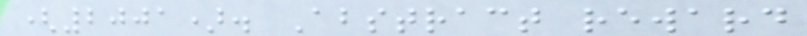(2001). Abstract reward
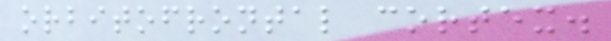orbitofrontal cortex.
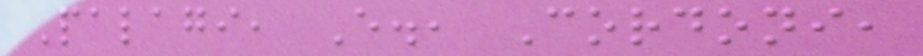Palagi, E., Cordoni,
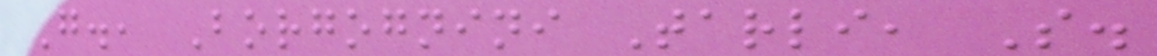G., Borgognini Tarli, S.
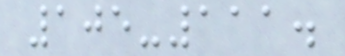105-111.
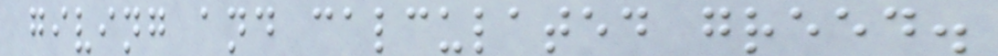giving and calculated greed.
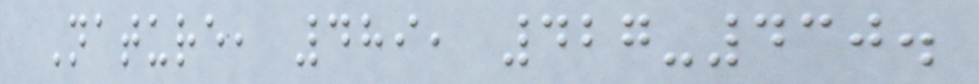Nature, 489, 427-430.
